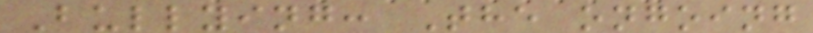Bullying: The ongoing
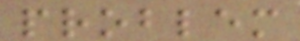problem
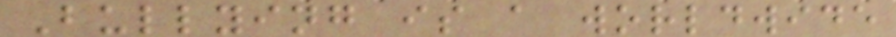Bullying is a worldwide
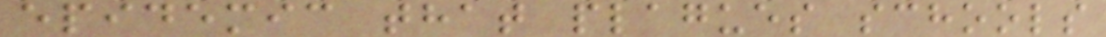epidemic that plagues schools
